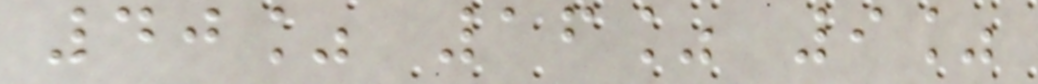40% 16% 9%
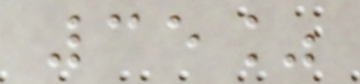35%
